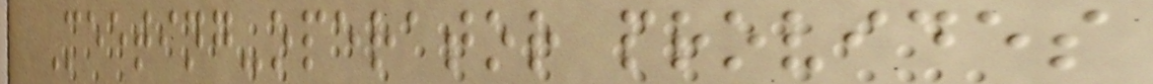Meeting-operator provides
